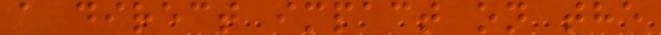a direct impact on the
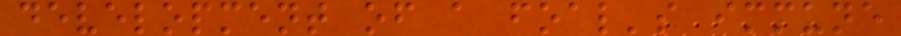development of a foal's immune
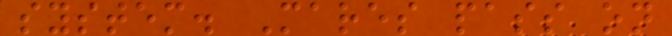system. Mares pass on
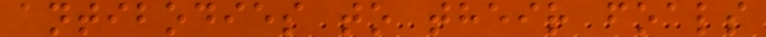antibodies to their foals
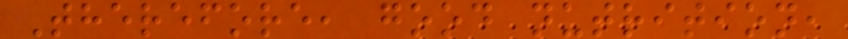Therefore, good nutrition,
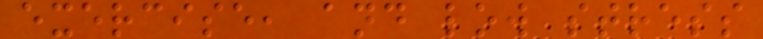exercise, and low stress
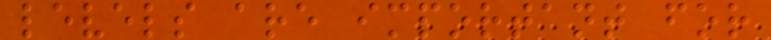levels are important for
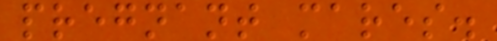pregnant mares.
